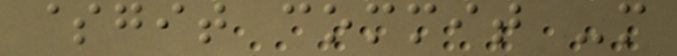$git commit -m
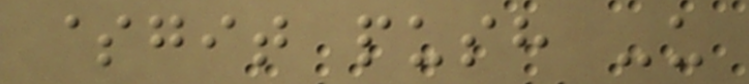$git push -u
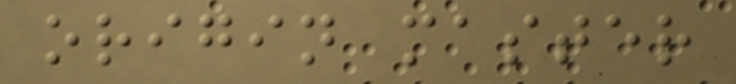origin master
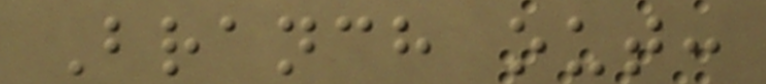Branch out:
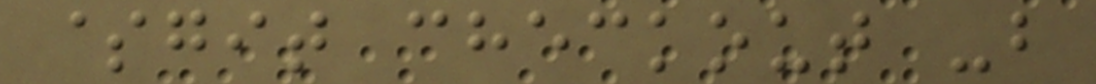$git checkout -b
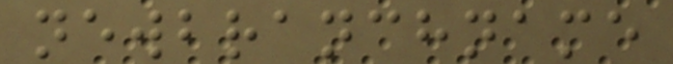newbranchname
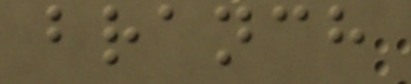branch
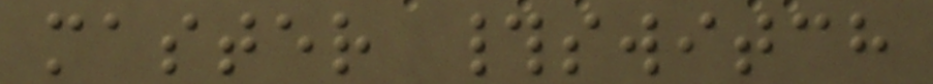master #switch
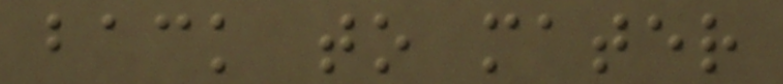back to mater
